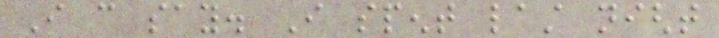I can say. I spent last night
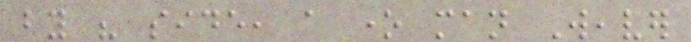by his side, a one man Weaver
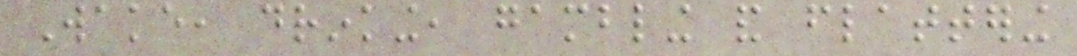Wake, drinking, gambling and flattering
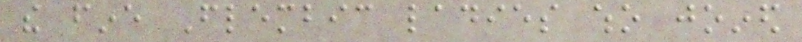the fine Flembic ladies who joined
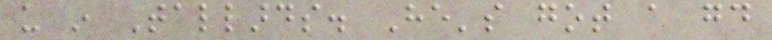us in Tallards. He's got a good
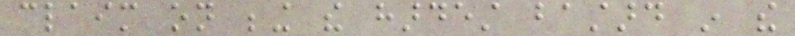claim on being the hardest bastard in the
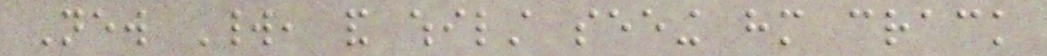New World, and whilst seeing him crack
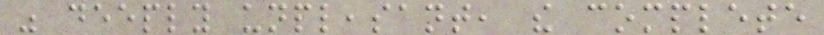was deeply unpleasant, the complete
